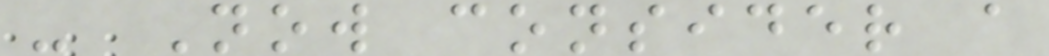- Now consider a
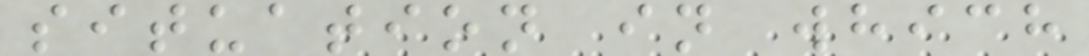situation in which
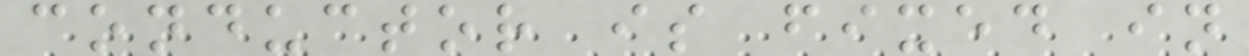conductor is fixed in
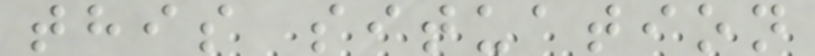this situation
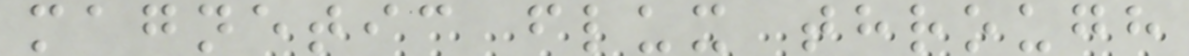magnetic flux through
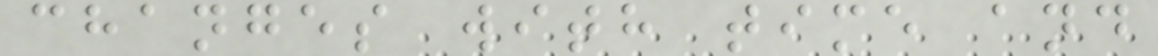changes with time and
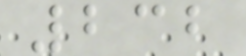232
